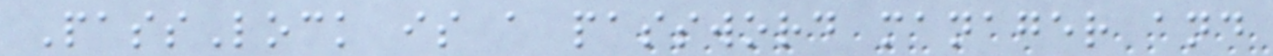PassLock is a password manager and
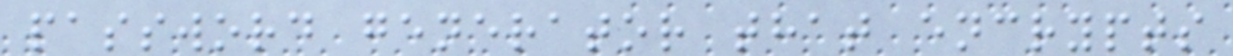password generator that encrypts
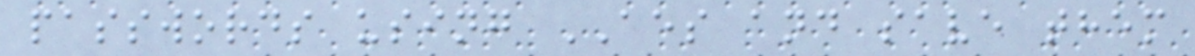passwords using AES and save them
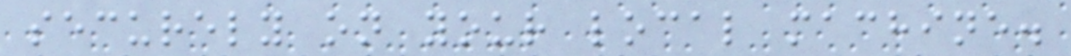securely on your local machine.
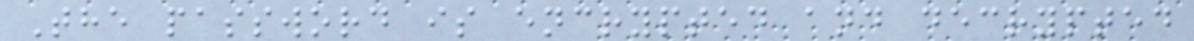The password is encrypted and decrypted
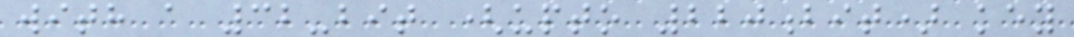with a 32-bit (upto 220bit) key
